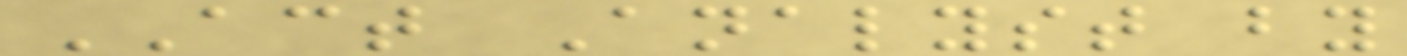ACT Analyst by
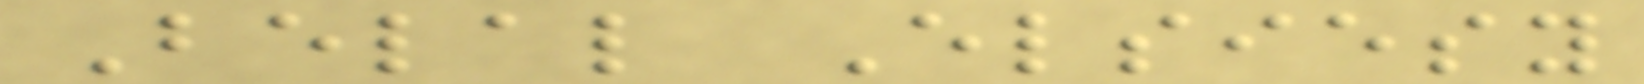Belal Elsiesy
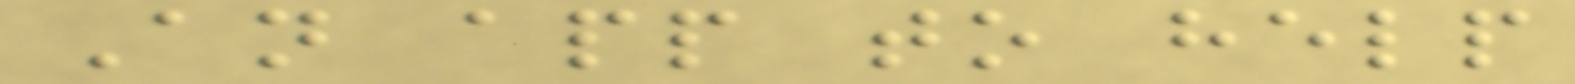An app to help
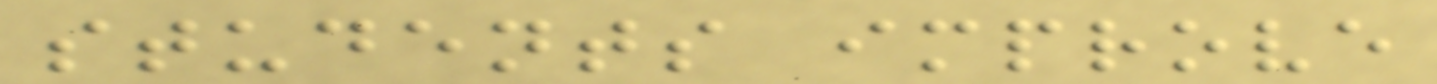students improve
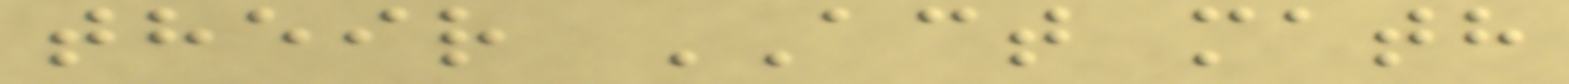their ACT math
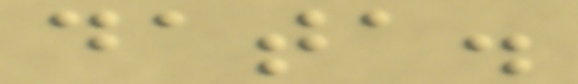data.
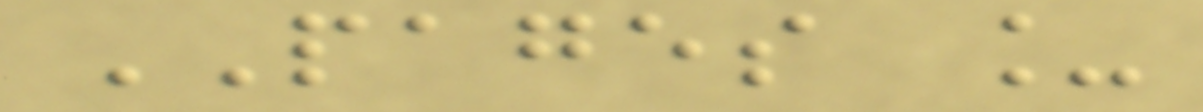PAGES _
